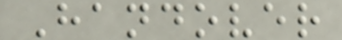Handover
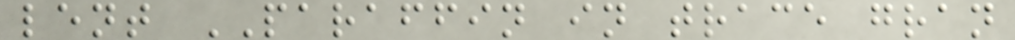lent PARAFFIN in trace gran
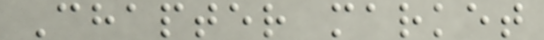Chapter market
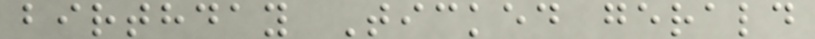birthday Ticked gerald
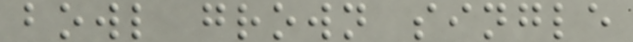bowl grown single
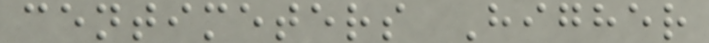centimeters Higher
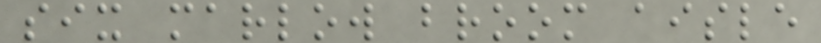six marlow broom aisle
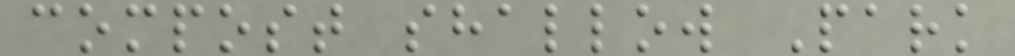compost shallow Park
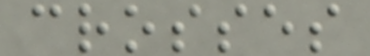crosses
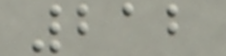212
